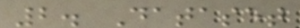2. Dataset
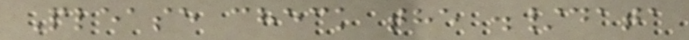Please check the ./data
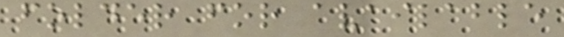folder for available
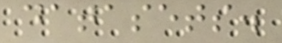datasets.
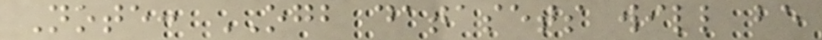Note: OGB datasets will be
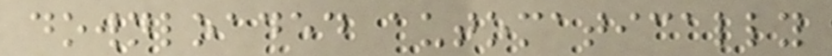downloaded automatically
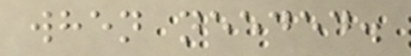when needed.
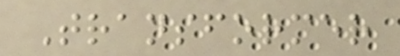Transformer
